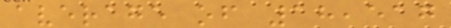average of 18,517
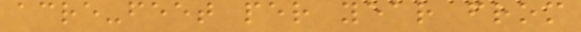acre-feet per year from
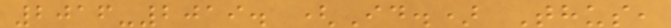2016-2019. (Id.) Thus,
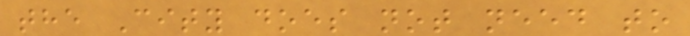the City does not need to
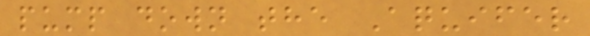pump down the Aquifer
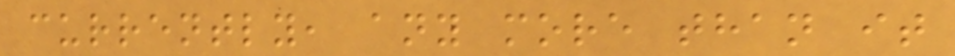currently, any more than it
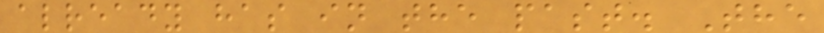already has in the past. The
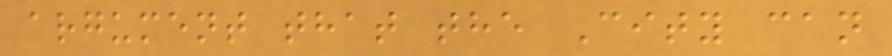argument that the City can
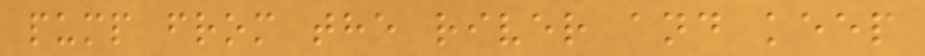pump from the river and keep
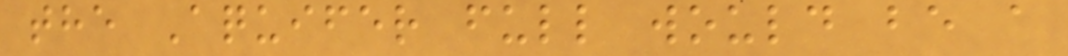the Aquifer full would be a
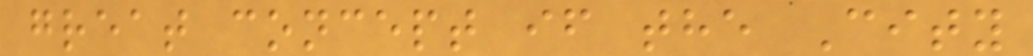great concept if the City
